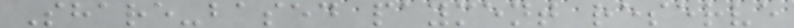Share-based payment reserve
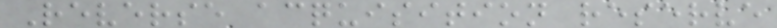Reverse acquisition reserve
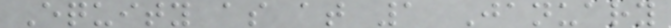Equity as at 1 January
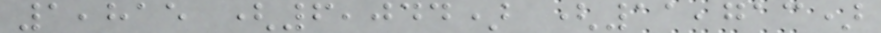1,815 (6,044) (11,713)
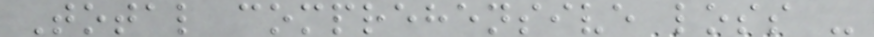Total comprehensive loss -
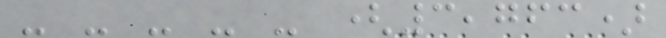- - - - - (3,763)
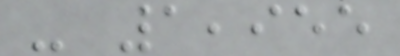- 1,955
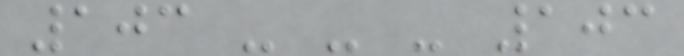103 - - - 103
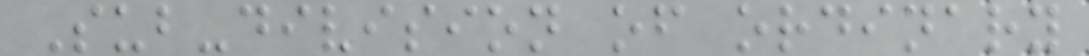Sub-division of ordinary
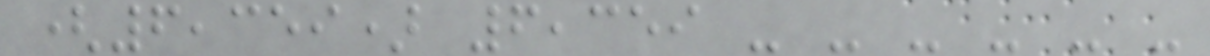(6,359) 6,359 - - - - - -
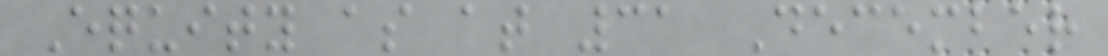Equity as at 31 December
